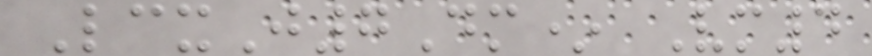LcxJ7Dm* Vm4
